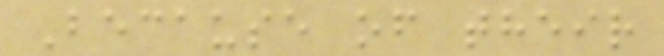Because of their
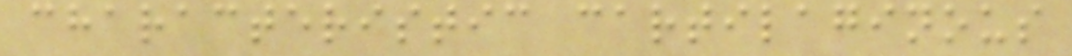characteristic cartilaginous
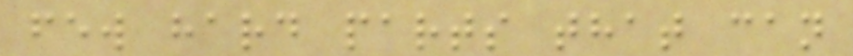few hard parts that can
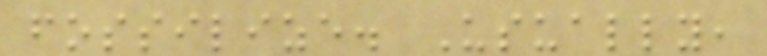fossilize. Usually,
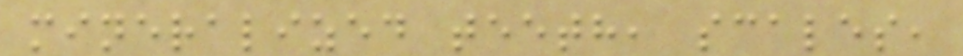mineralized teeth, scales,
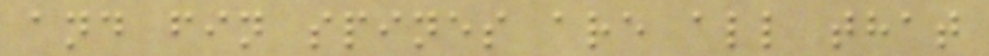and fin spines are all that
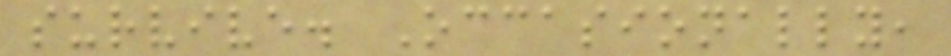survive. Occasionally,
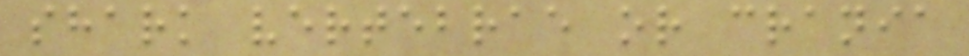shark vertebrae or crania
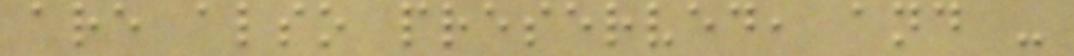are also preserved, and -
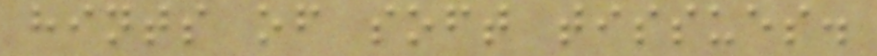hints of soft tissues.
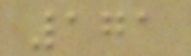171
